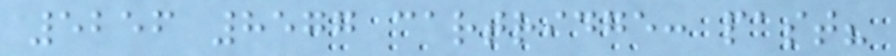5256 8577 cartridge: past?
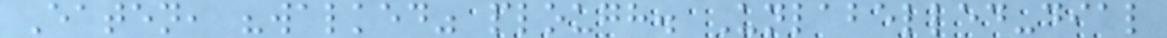Eaten, "walked" plough. Unlabelled-dial
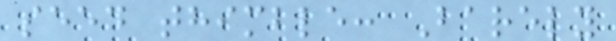seed thimble: Barely
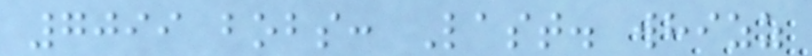7099 bobs: Last. whizz
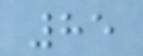85
